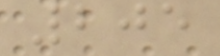205
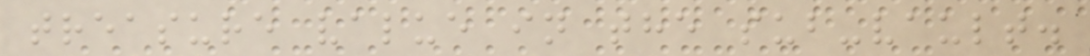treasure value in the sub-vault.
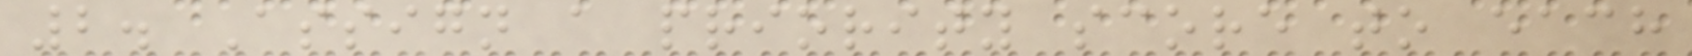2. Assign a priority score to each
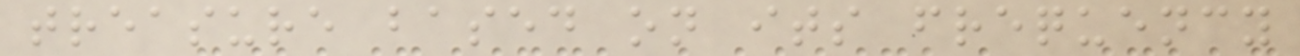treasure based on its frequency
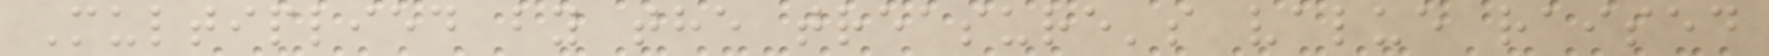Multiplied by the treasure's value raised
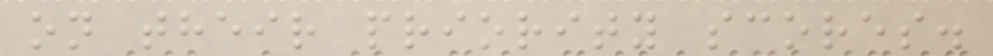on their priority scores.
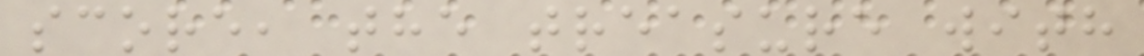score, the treasure with
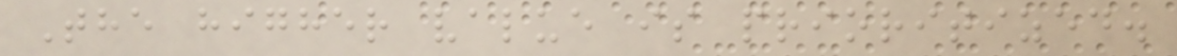The higher value is prioritized.
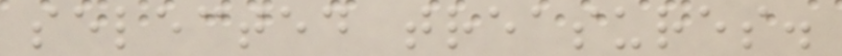selected treasures.
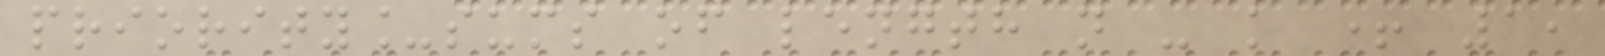priority_sums of length n - k + 1,
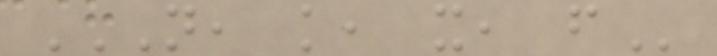N, K, X, F
